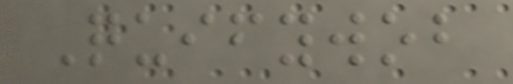Quifywob
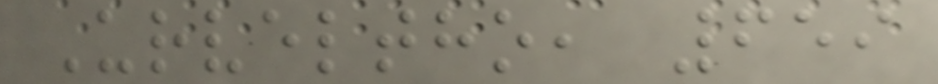Urveltho, 659
